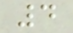4
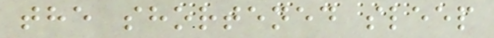the shortened sleep
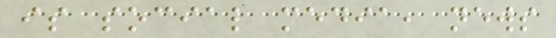is social media, news
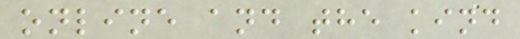online and the kind
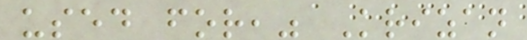used for," Krizan
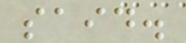said.
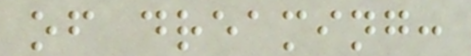of dreaming:
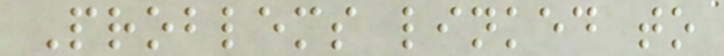Problems linked to
